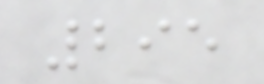295
